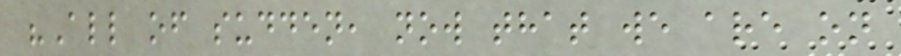"All of sudden, now that we are on
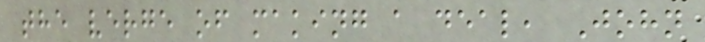the verge of making a deal, John
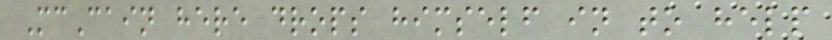McCain here drops himself in to help
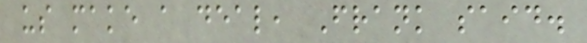us make a deal, Frank said.
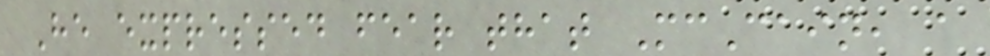He expressed fear that McCain, a
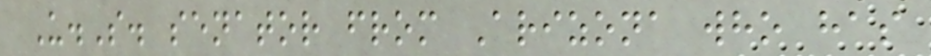U.S. senator from Arizona who has
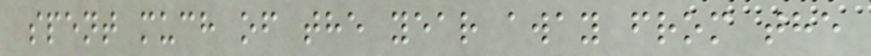spent much of the year away from the
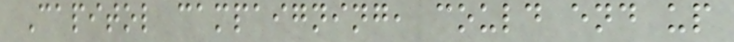Capitol campaigning, could end up
